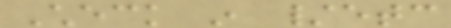Check in /etc
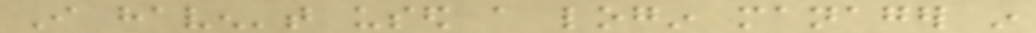I haven't used a login manager in
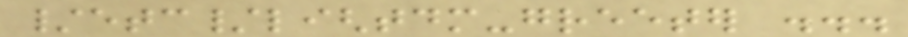/etc/lightdm-greeter ...
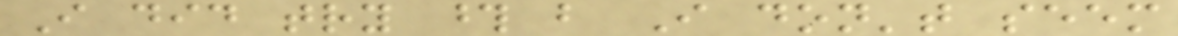I did try those but I don't seem
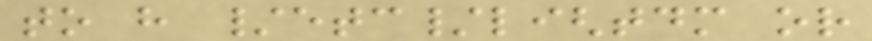to have /etc/lightdm or
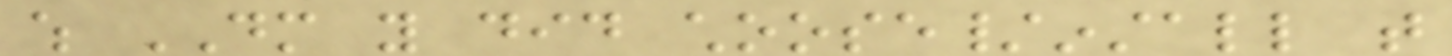which DM you did choose/install that
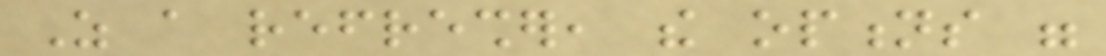As a refresher, the options were
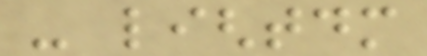- lightdm
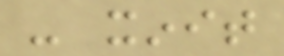- xinit
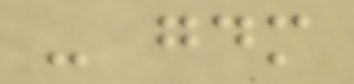- gdm
